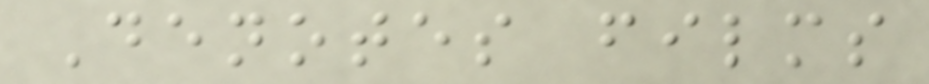Denotes films
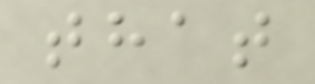that
